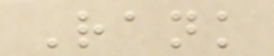Rank
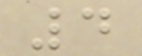4
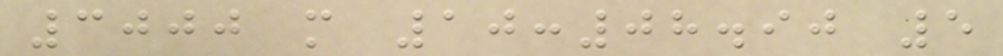3000 m 10:08.90 5
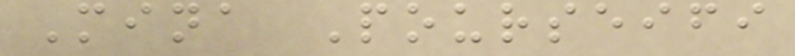Mina Pourseifi
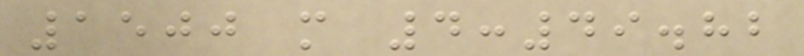1500 m 4:49.82
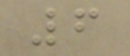6
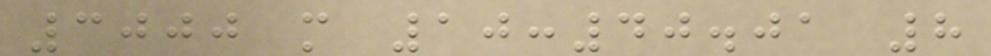3000 m 10:40.01 8
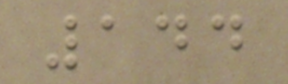144
